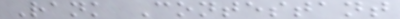Rank Contestant
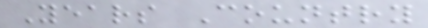Years Country
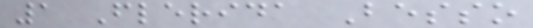1 Flerida Besso
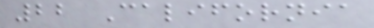22 California
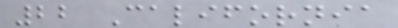22 California
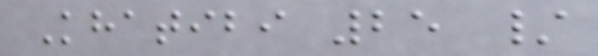Khatibi 25 /
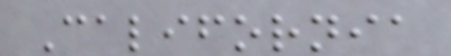California
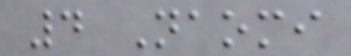4 Naomi
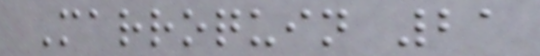Marroquin 21
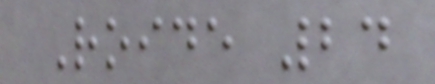Roide 24
